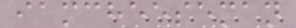iamcheeseman
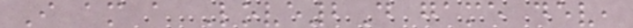I am a Love2D game dev,
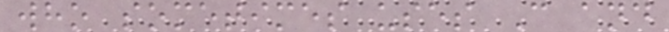who sometimes uses C and
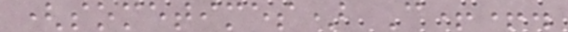(sometimes) C++.
